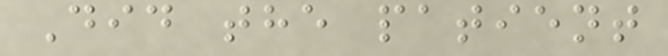Did the patient
